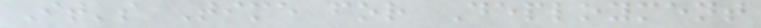It's Time for Deployment
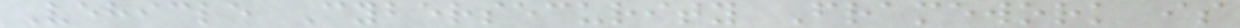Vehicle Cybersecurity Framework is
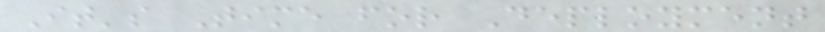It's Time for Deployment
